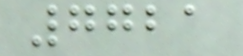7721
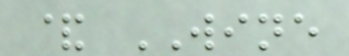& WINE
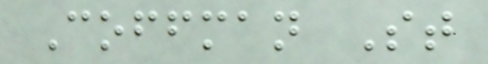Coffman St
